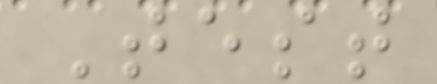Test
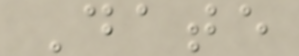Date
